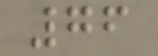76
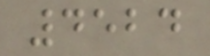4524
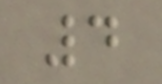4
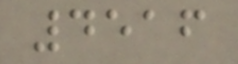4516
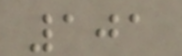101
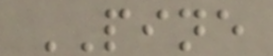PINE
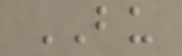BU
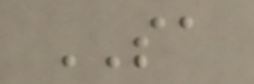SA
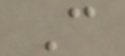C
